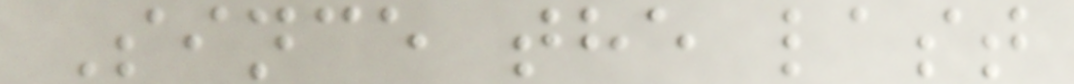Since the last
